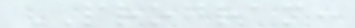PROGRAM:
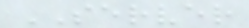SERVER
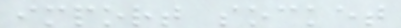import socket
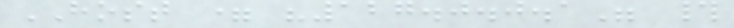HOST = "127.0.0.1" #
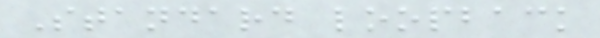Standard loopback
